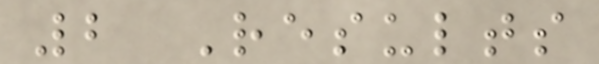2 Results
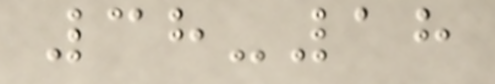38-18
